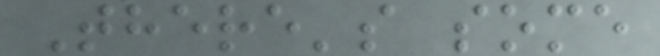There's some
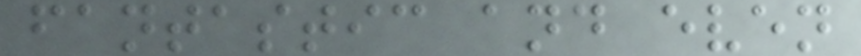fantastic and even
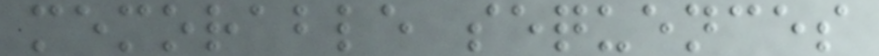memorable sequences
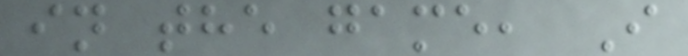in the game, I
